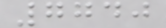7740
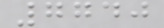7740
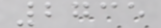2735
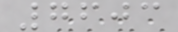7603
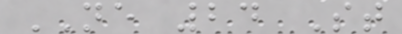NE 24 St
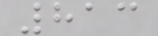813
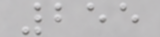255
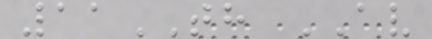11TH AV
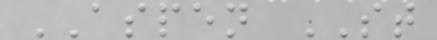ASPEN ST
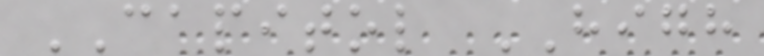CAPITOL HIGH
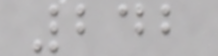242
